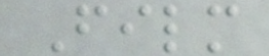Film
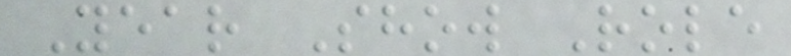Year Show Role
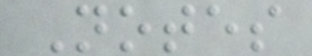Notes
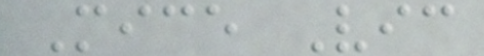Mice Vic
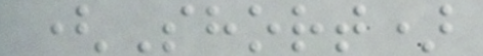(Short)
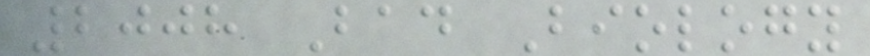2008 Bad Biology
